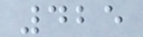425
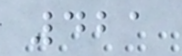421
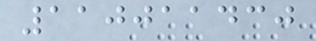110011430
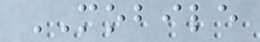MOBILE
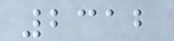2312
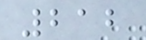212
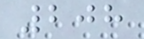208
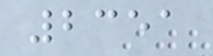2351
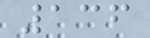136
